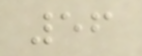56
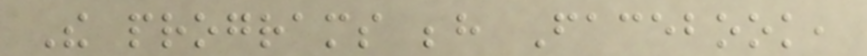The programs behind Facebook,
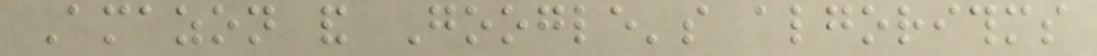Amazon and Google's algorithms
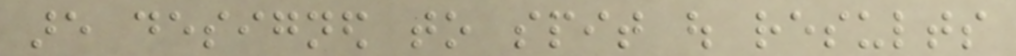are designed to spit out results
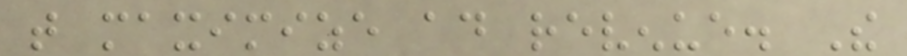that maximize ad revenue. The
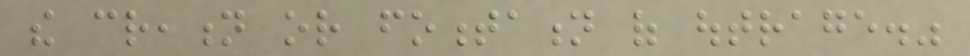the creation or fomentation of outrage."
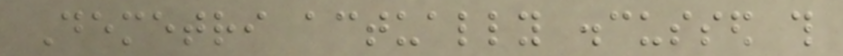Demetri actually discussed this
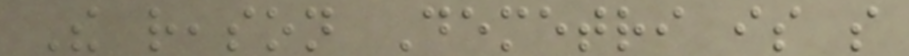The reason Demetri is so
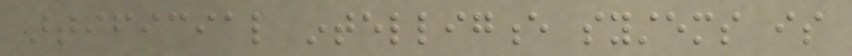artificial intelligence systems is
